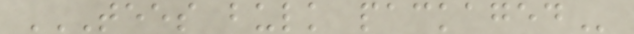TEES BULK PACKAGED
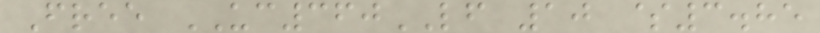Free UC360LF 10 $3.85
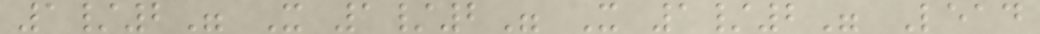1/2" X 1/2" X 1/2" Lead
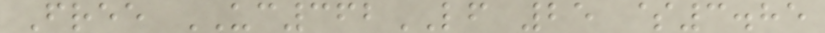Free UC362LF 25 $3.85
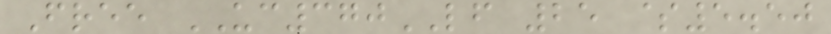Free UC370LF 25 $5.50
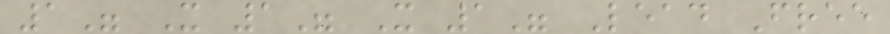1" X 1" X 1" Lead Free
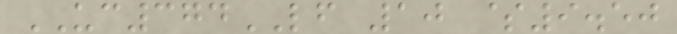UC374LF 10 $9.50
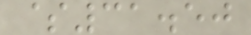$31.50
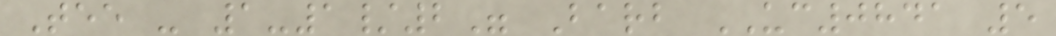Tee - 1-1/2" Barb UC0841 5
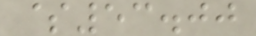$53.00
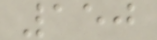150
